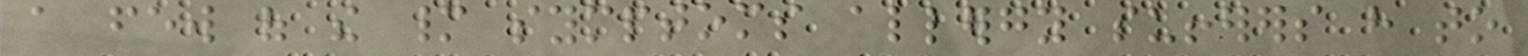a few of the many symptoms allergy sufferers have to
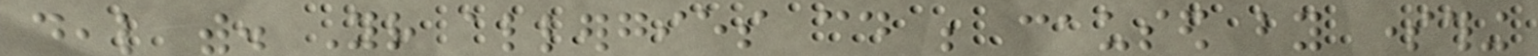deal with. Your allergies could be caused by something
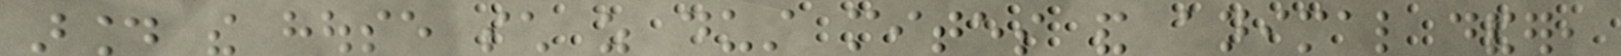around the house such as dust mites and animal dander,
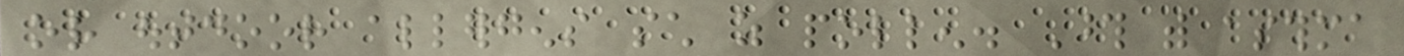or outdoor allergens such as pollen. Those with asthma
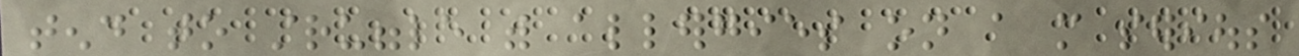tend to struggle with allergies on a more serious
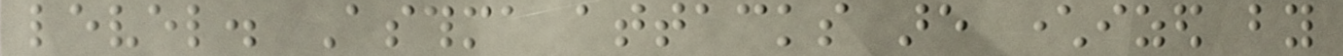level. Asthma attacks are characterized by
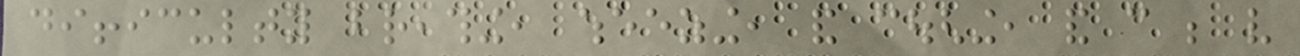difficulty breathing, wheezing, and coughing, and can be very
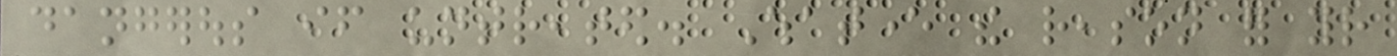dangerous if untreated. Whatever the reason for your
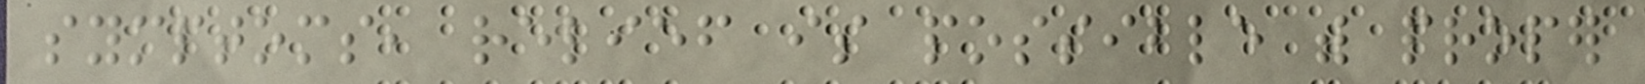symptoms, relief is possible with proper
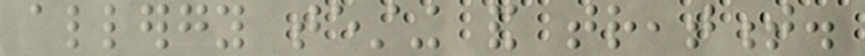allergy testing and treatment.
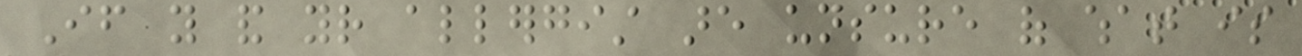If you and your allergist are unsure of what is
